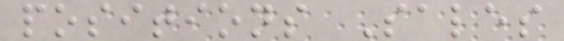positions Sales
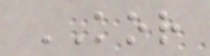KOR
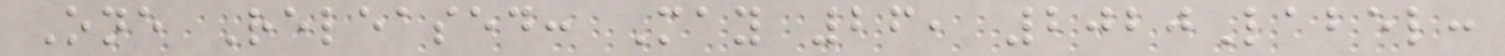One Released: May 26, 2020Label:
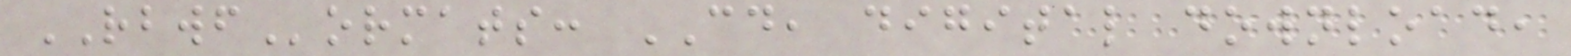RBWFormats: CD, digital download,
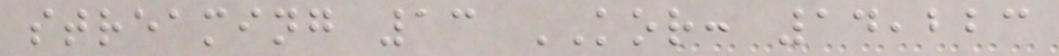streaming 13 KOR: 14,223
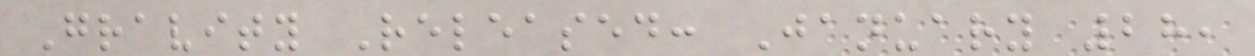Gravity Released: January 28,
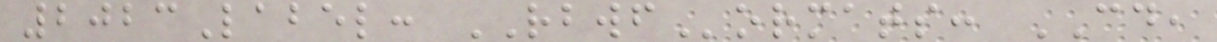2023Label: RBWFormats: CD,
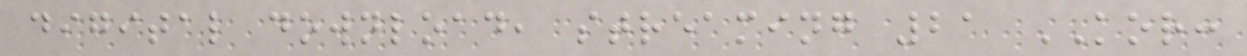digital download, streaming 21 KOR:
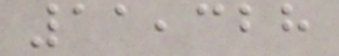11,328
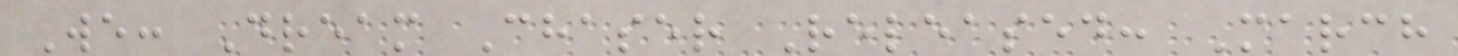We: Dream Chaser Released: March
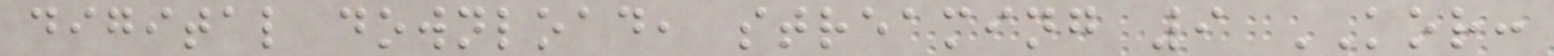digital download, streaming 9 KOR:
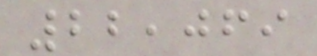22,069
